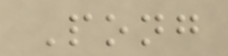Pong
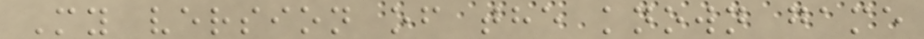My version of the known game
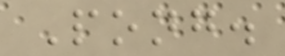Pong.
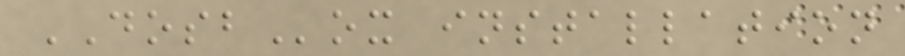DOSBox installation
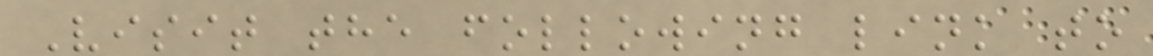Visit the following link to
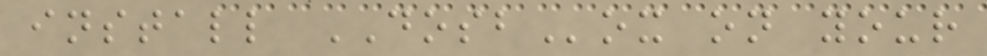install DOSBox on your
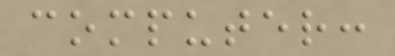computer:
